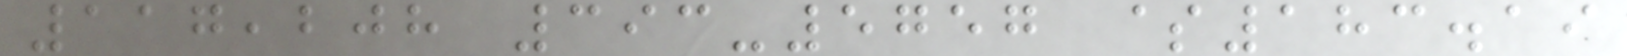117,208 393-5757 $183.19
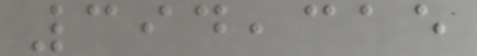394,315
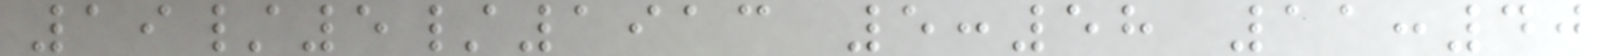19/5/1913 5:58 11:40
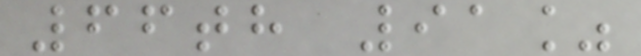66th 91%
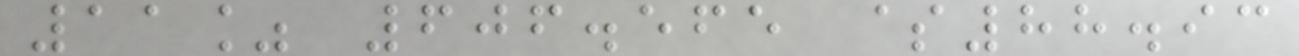11% 606.565 $88.93
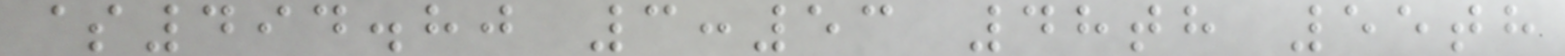$494.80 3:53 48th 55th
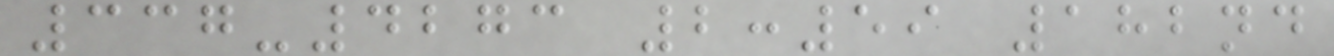337-4273 2:59 182nd
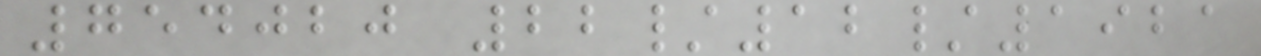754020 22/12/1921
